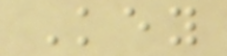Key
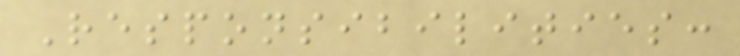Responsibilities:
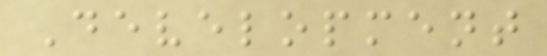Development
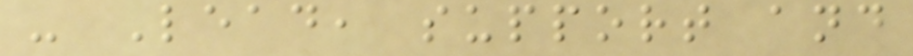- Lead, support and
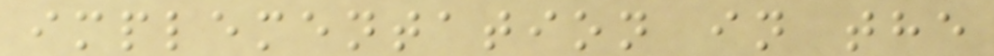implementation in the
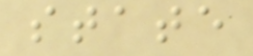state
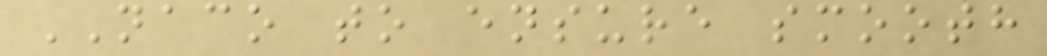NACO to ensure smooth
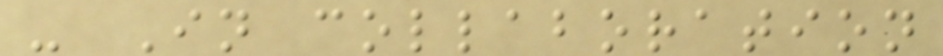- In collaboration
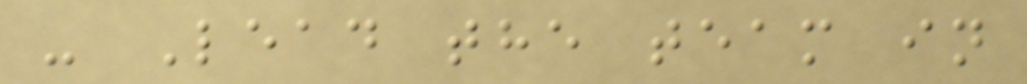- Lead the team in
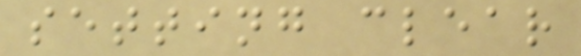setting clear
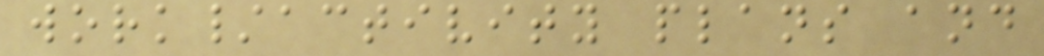work/activity plans and
